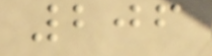206
